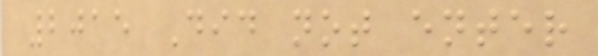2015 Did not enter
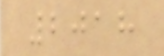2018
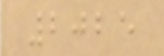2025
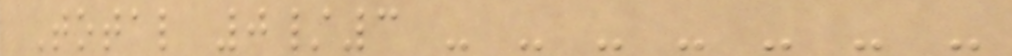Total 0/3 - - - - - - -
